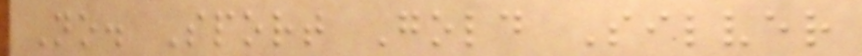No. Sport Gold Silver
